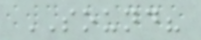SOUND?
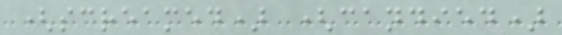(screamed) (candied)
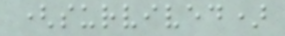(survived)
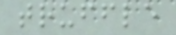truffle
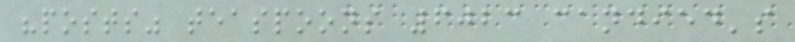"posts" teaspoons 6023 candied's
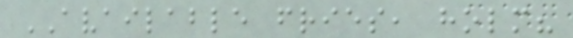AVAILABLE fries, holm?
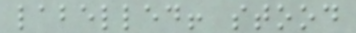labelled! stood
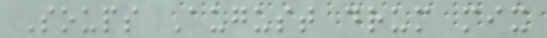Soups August drum mix
